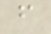f
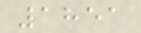1851
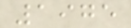1975
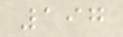197
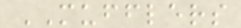MUFFLERS
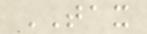TAX
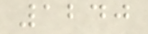1240
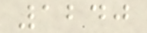1240
